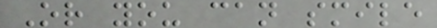Or you can smile
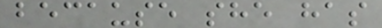because she has
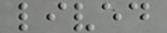lived
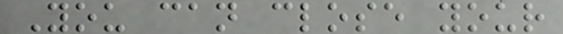You can close your
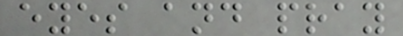eyes and pray
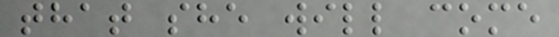that she will come
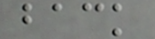back
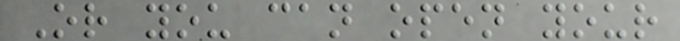Or you can open your
